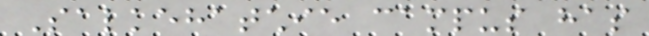Salkehatchie campus has
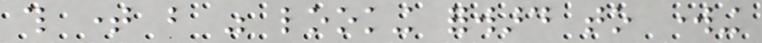this time but was looking forward to working
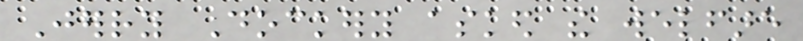Jerry Dockery asked the welfare
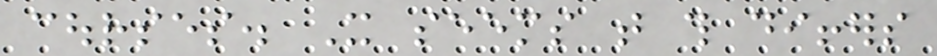courses. It seems that this differs
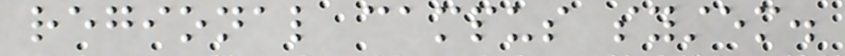regional campus system.
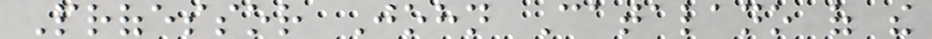Professor John Catalano of the
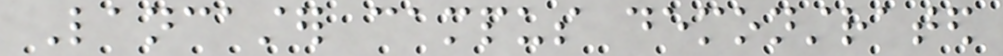Lancaster campus demonstrated
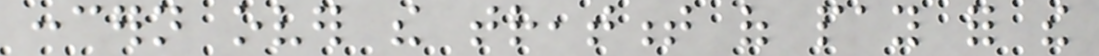concern over the treatment of pay for the
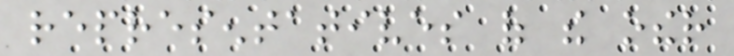representatives of the other
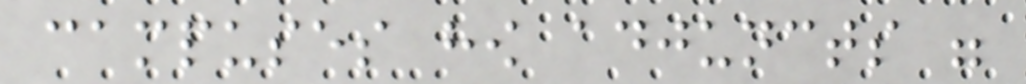campuses how adjuncts were
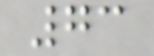73
